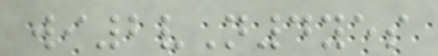wi2vN4yes
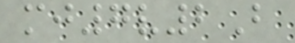mj7v2B
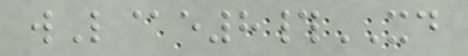wL@e8#XD
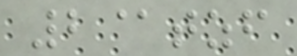2@tzf
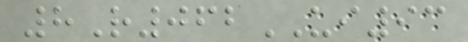8R062UI93
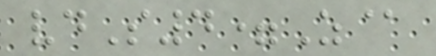vdS4=Z@
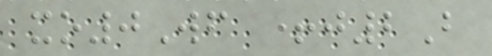xo0Wf +j2B
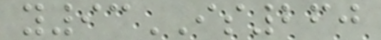y93IS260
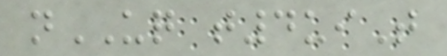nUQ t4uiT
